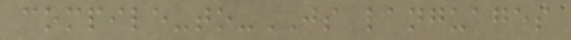compile-to-JS languages
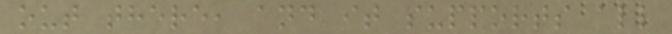out there, and it supports all
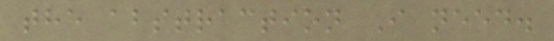the abstraction I need.
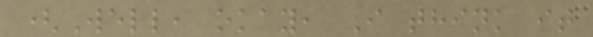(Well, okay, I think it
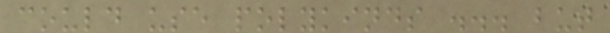could use polykinds ... but
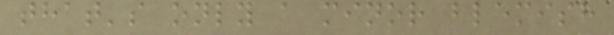that's only a minor blemish
